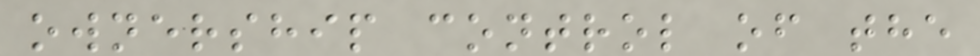ownership control of the
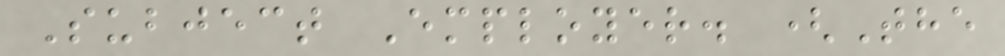Subject Employer. (The
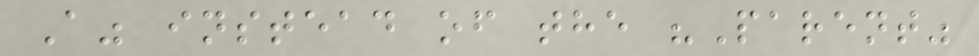A" instead of the "Parent"
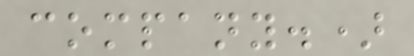company.)
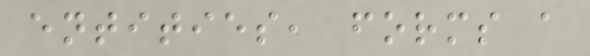entities, forms a
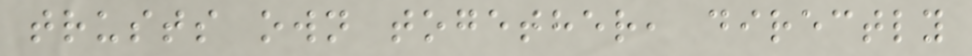trusts own together, directly
